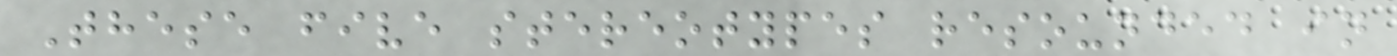These five stereotypes resounded in
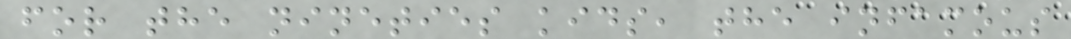for the nineties kids, the infamous
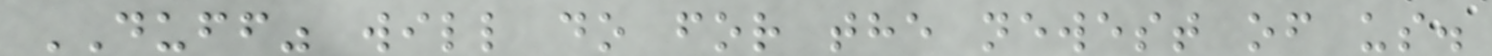DUFF" will do for the newest of us.
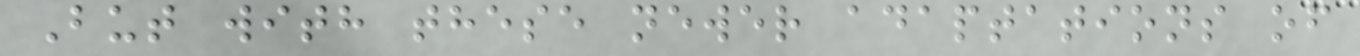But with these newer adaptations of
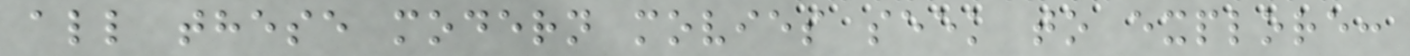all these modern movies seek to explore:
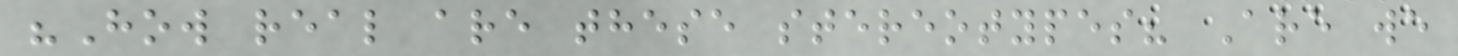"How real are these stereotypes? Are we
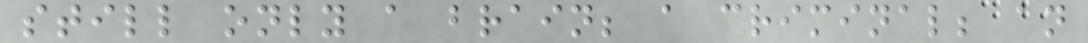still only a brain; a criminal; an
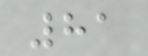81
